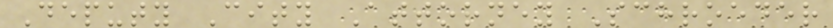Deputy City Attorney Schroeder
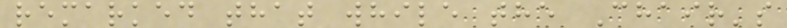remarked that while the Chair's
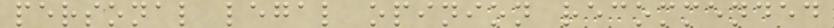personal legal opinion recommended
